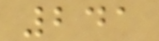241
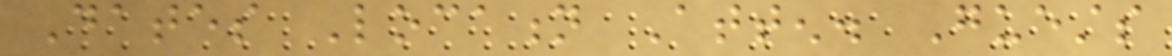Dates Location Atten. Guests
